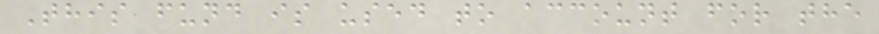This fund is used to account for the
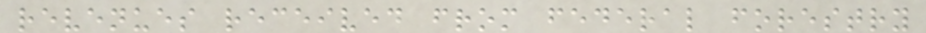revenues received from federal forestry
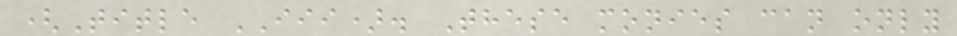(Title III). These monies can only
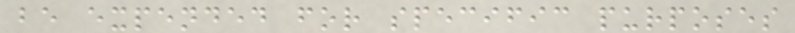be expended for specific purposes
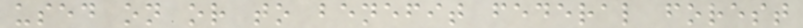used on or to benefit federal forest
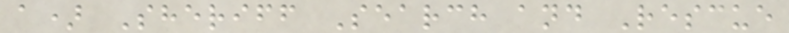a) Sheriff Search and Rescue
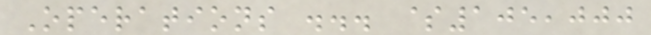Operations ... $105,000
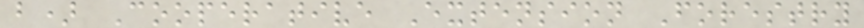b) Cooperative Extension Forestry
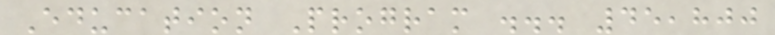Education Program ... 45,800
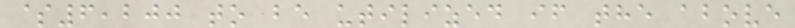$6,200 to be utilized if the above
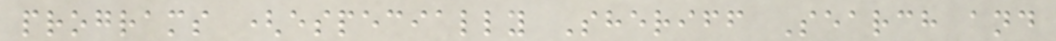programs (especially Sheriff Search and
